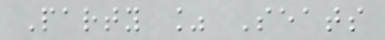Party % Seats
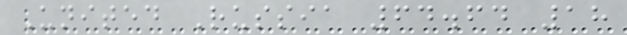United Russia 64.64 18
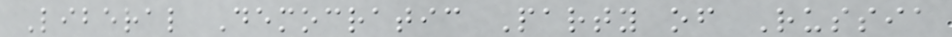Liberal Democratic Party of Russia
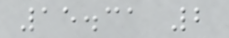15.31 2
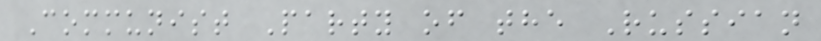Communist Party of the Russian
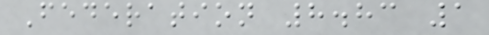Federation 8.83 1
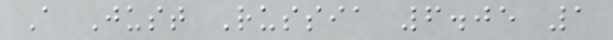A Just Russia 6.05 1
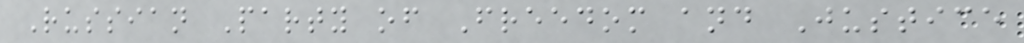Russian Party of Freedom and Justice
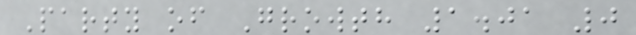Party of Growth 1.01 0
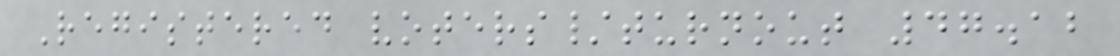Registered voters/turnout 47.12
